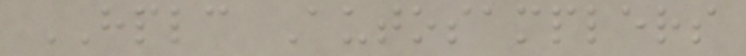HPLC Autosamplers
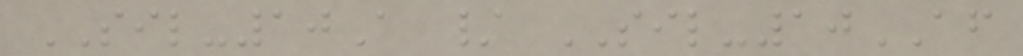SIL-10A / SIL-10AF
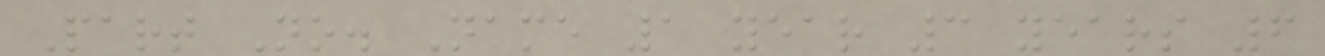Part No. Name 1 year 3 years 6
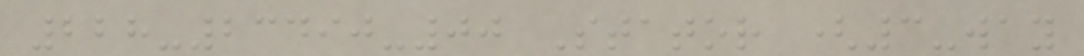228-23490-00 Stator (3-way
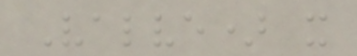Valve) x
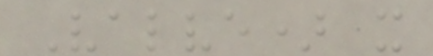Valve) x
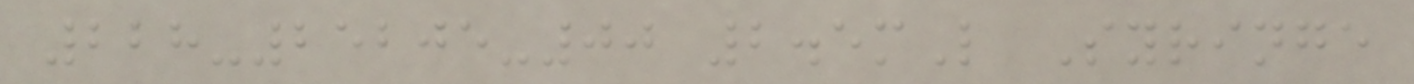228-25205-00 2.5mL Syringe
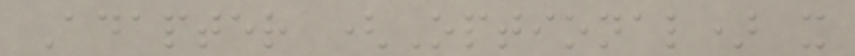Adapter (Optional) x
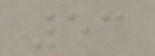53
